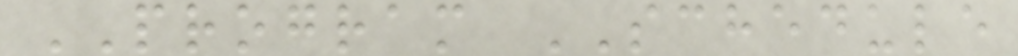PROGRAM SCHEDULE
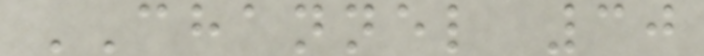CHANNEL 30
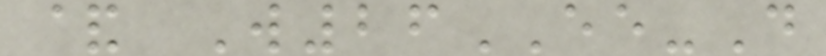& W26EE-D
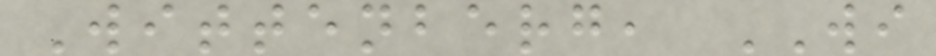Wittenberg, WI
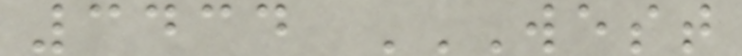3434 WEST
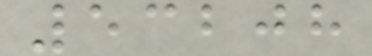53208
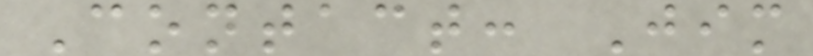Contact: Jim
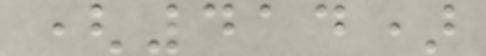(414)
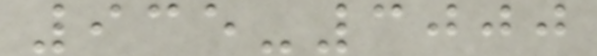935-3000
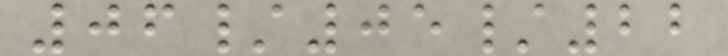06/05/22
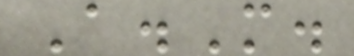A.M.
